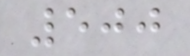500
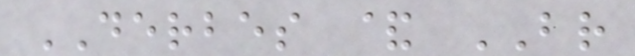DERBES & BR
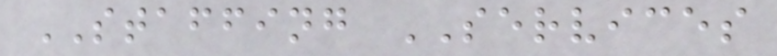STAFFING SERVICES
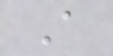A
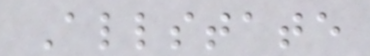Allstate
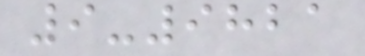9-9821
